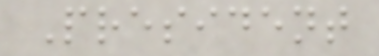President
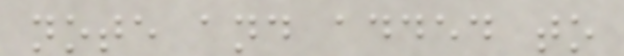note and added to
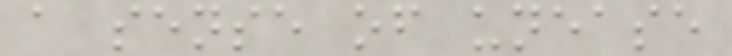a sense of unease
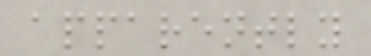apparently
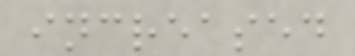increased
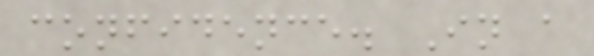confidence. In a
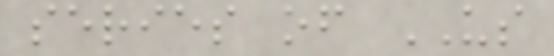series of US
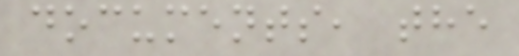documents, the
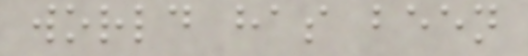world has been
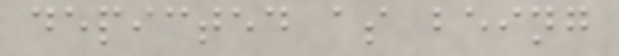depicted as being
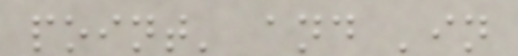point' and 'in
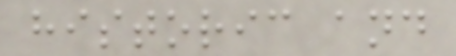historic and
